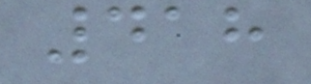418
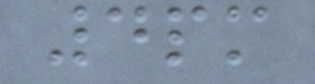4pm
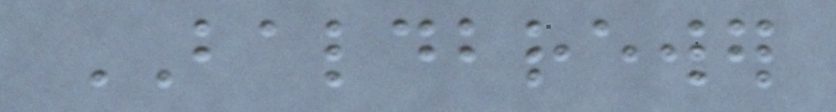BALDBREWER
